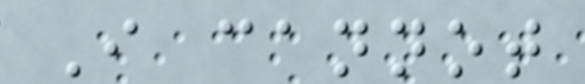I cannot
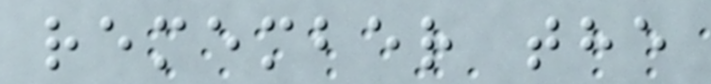remember the
